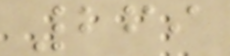269
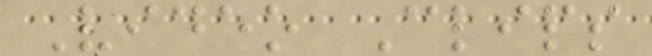Video Clips
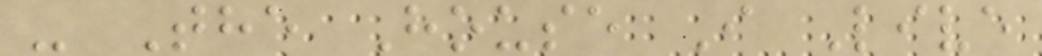- The House I Live
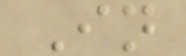In
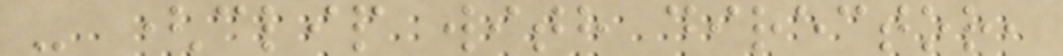- (clip with director,
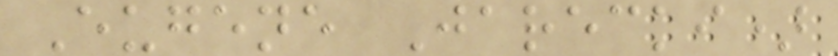Eugene Jarecki)
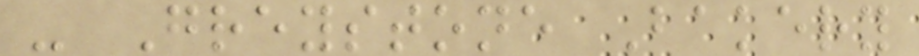- Greystone Bakery
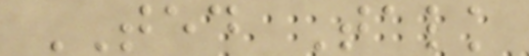TED Talk
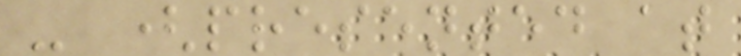- (presented at
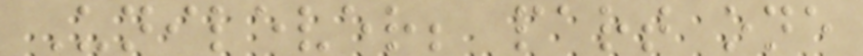Unilever; part one
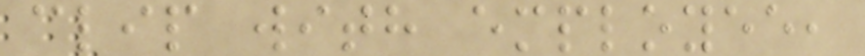clip with employee,
